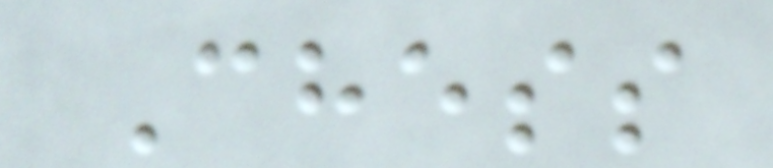Chess
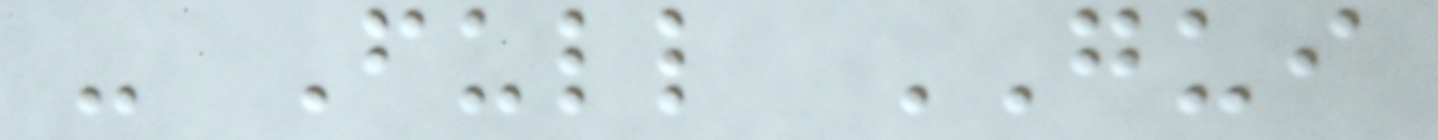- Full GUI
